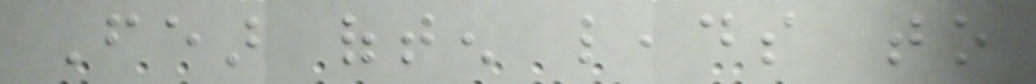Fear often leads to
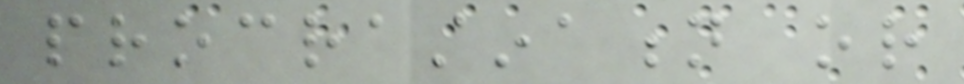procrastination or
